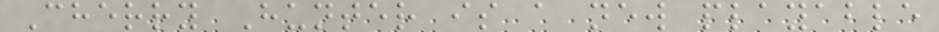Cherry Hunter is a new playable
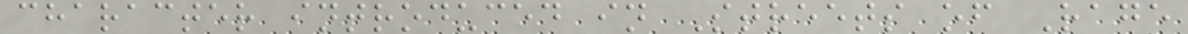character introduced in Streets of Rage
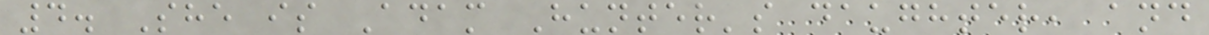4. She is Adam Hunter's daughter, and
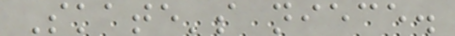Skate's niece.
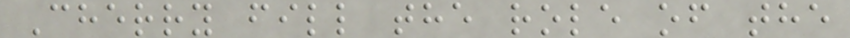Cherry fill the role of the
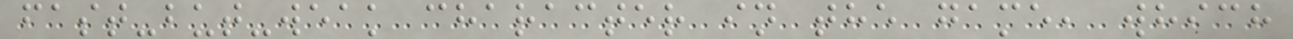fast-but-weak character in the game, which
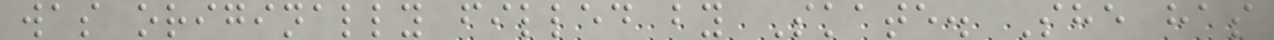was originally filled by Skate. She has
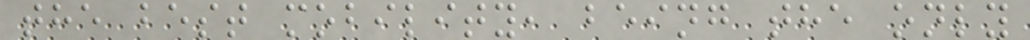the best mobility, being the only
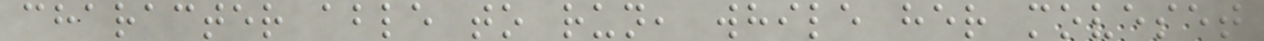character able to run, while her moveset
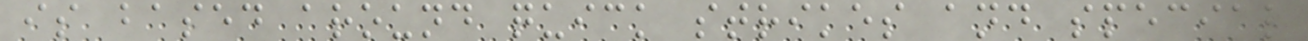is based around quick strikes and special
